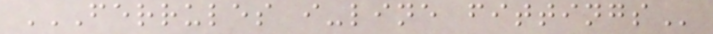FERRULES I-LINE FITTINGS
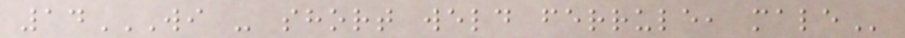14WI - SHORT WELD FERRULE, MALE
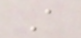A
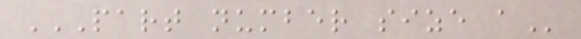PART NUMBER SIZE A
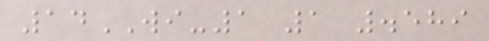14WI-1 1 .589
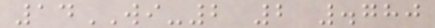14WI-2 2 .780
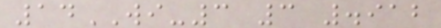14WI-3 3 .912
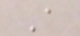A
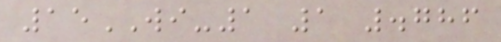15WI-1 1 .786
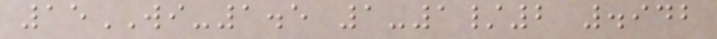15WI-1.5 1-1/2 .942
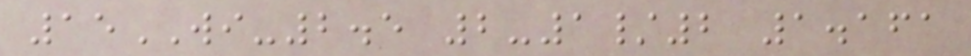15WI-2.5 2-1/2 1.161
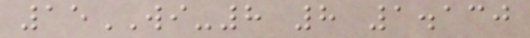15WI-8 8 1.130
